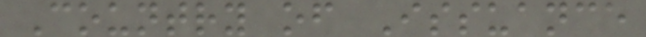Country of Issuance
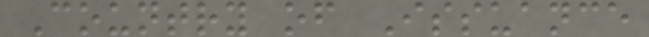Country of Issuance
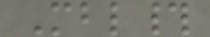Mbl#
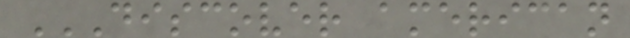DISCOVER AMERICAN
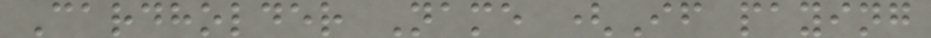Cardholder Name (If paying
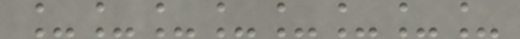________
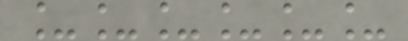______
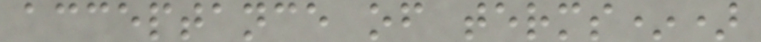acceptance of terms*)
